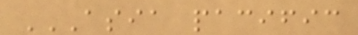ASIA PACIFIC
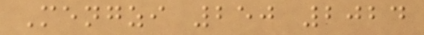Mengzi 250 2024
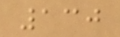130
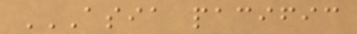ASIA PACIFIC
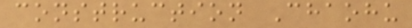construction Chaohu
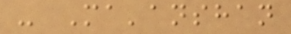- Ma'anshan
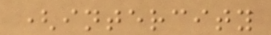(intercity
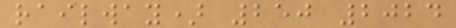railway) 250 2024
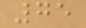75
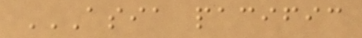ASIA PACIFIC
